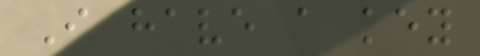I have a key
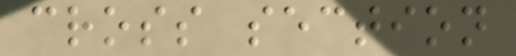cross section
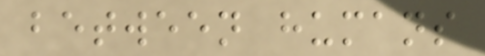between humans
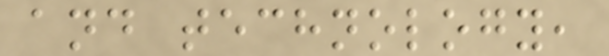and technology,
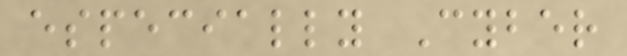especially Cyber
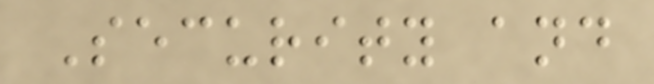Security and
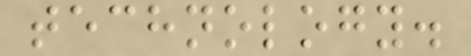technology.
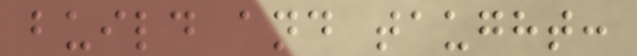build and taught:
